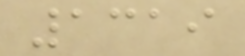1319
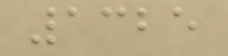1325
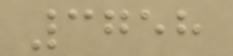3758
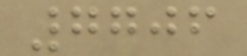7706
